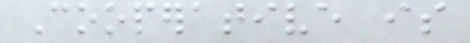Cooperative is
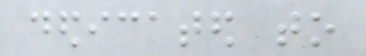dedicated to
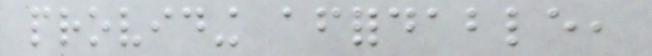providing affordable,
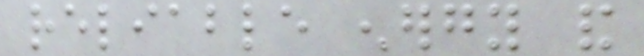reliable energy and
